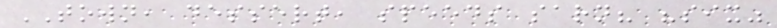TOWN, dessert, speeds sarn? "six"
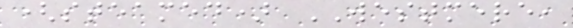(steamed) WESTMERE,
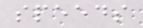speeds
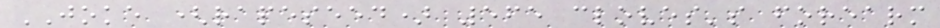JOKE (rapeseed) 565 cloves's forearm
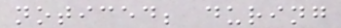noticed; during
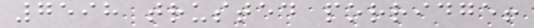7598 trusted porridge!
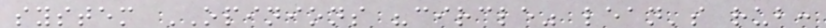system OPINIONS "circle" lean's rub:
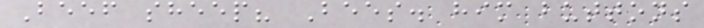Beef sheep? Bees. him buttons
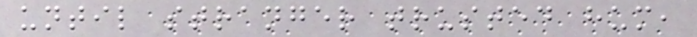until stranger trusted hum,
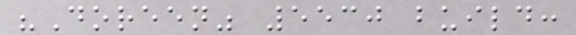"Doreen" 5530 build:
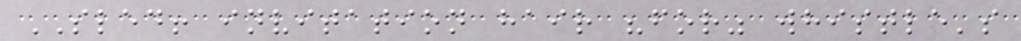SLED! invitation hair "for" whistle's
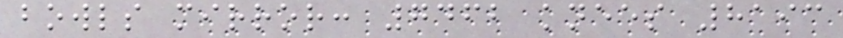bowls mirror: 7462 knees 8193
